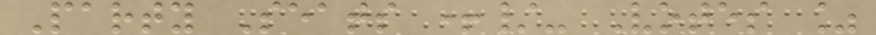Party Seats +/- Votes %
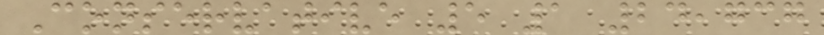Conservative 5 1 24,737
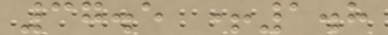37.5 +1.8
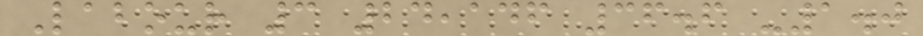Labour 3 24,146 36.6 -1.0
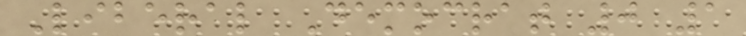Liberal Democrat 0 1
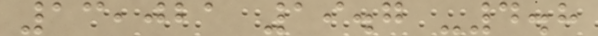13,021 19.7 -4.8
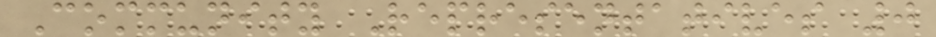Community Representatives 0
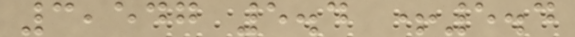3,547 5.4 +5.4
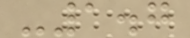-1.7
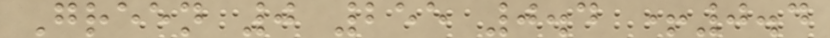Green 0 255 0.4 +0.4
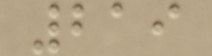219
